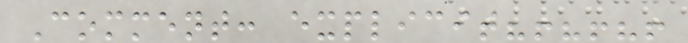Comment: explicit?!?!?!
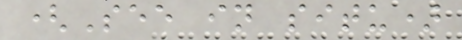(See in situ)
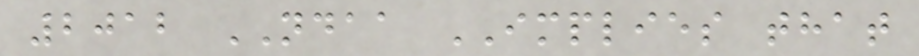2012 NDAA IMPLIES that
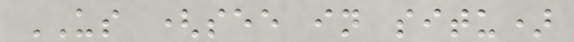US (see in situ)
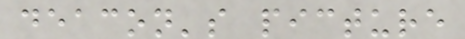deacon's picture
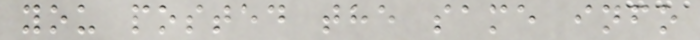you posted the same info
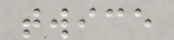twice
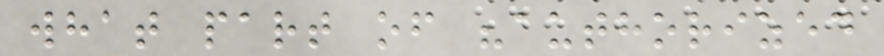what part of "authorized
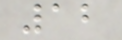12
